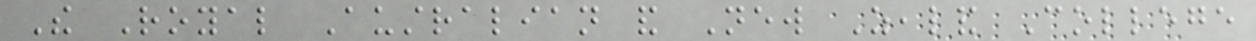The Royal Australian and New Zealand College
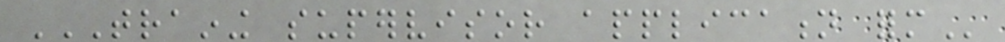TRAINING SUPERVISOR APPLICATION FORM
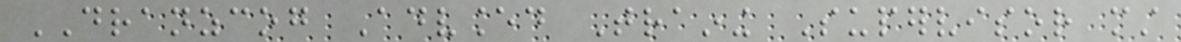DRANZCOG Advanced Training Supervisor must
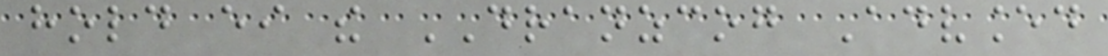hold either the DRANZCOG Advanced
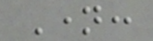Name:
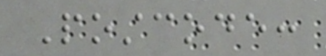Postcode:
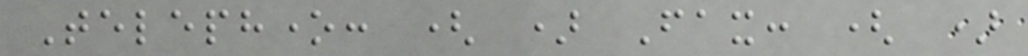Telephone: ( ) Fax: ( )
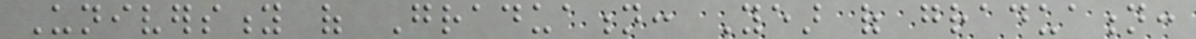University of Graduation: Year of graduation:
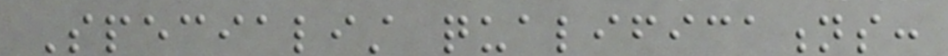Specialist qualifications:
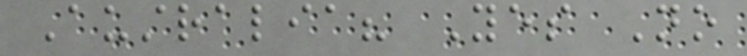Australia? Yes No
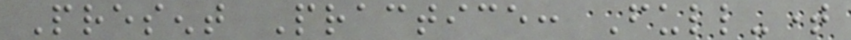Present Practice: Full-time
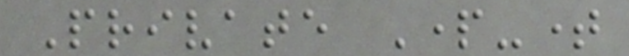Private Part-time
